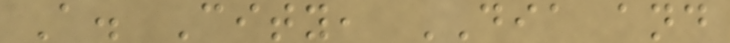A. City, DIA and
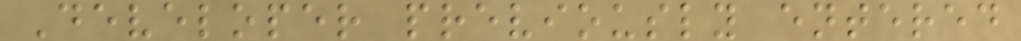Developer previously entered
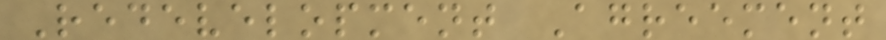Redevelopment Agreement
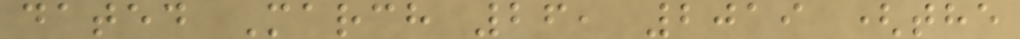dated March 26, 2019 (the
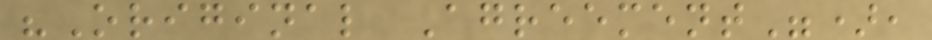"Original Agreement"),
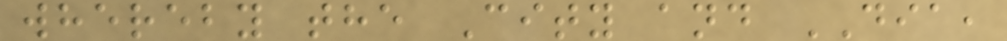whereby the City and DIA,
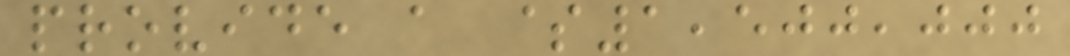provide a $1,500,000
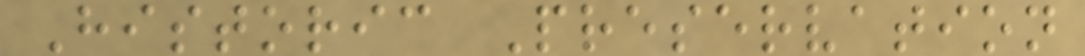Historic Preservation
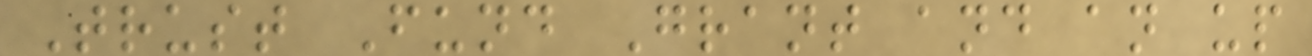Trust Fund Grant and an up
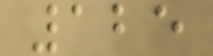125
